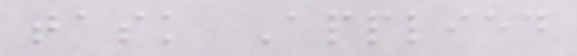task Applied
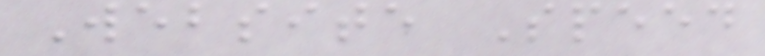Website Speed
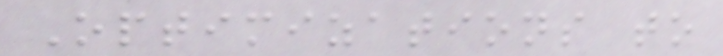Optimizations to
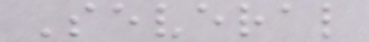Several
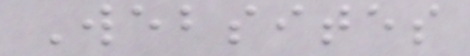Websites
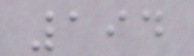194
